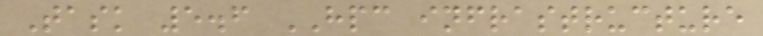Task 5.6 HPC infrastructure
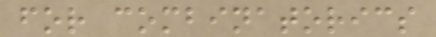for combinatorics
